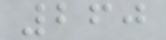260
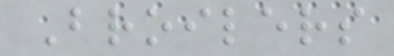Broilers
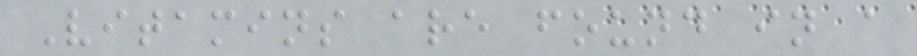Vitamins are found in a
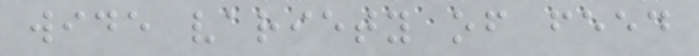wide variety of feed
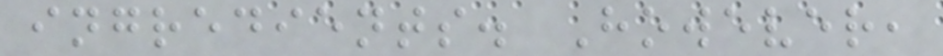ingredients. However,
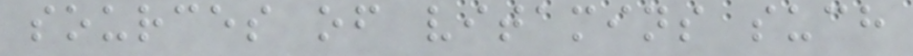sources of vitamins such
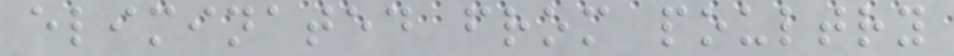eliminated from poultry
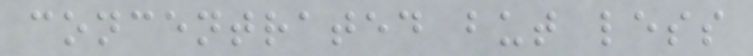concentrated but less
